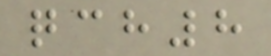qch8
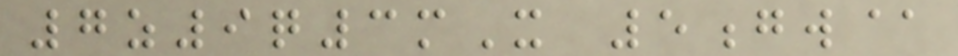7z9q3mX 5gw@
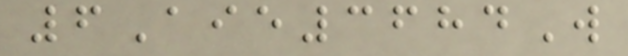6Aie3684W
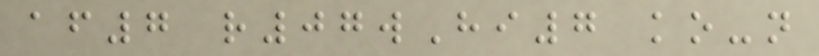af7 r07wHi7 ko-n
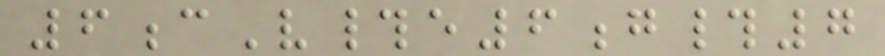6cV#e6g#7
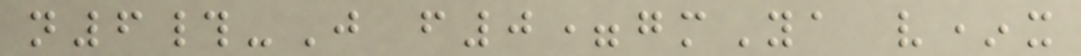n6#-J f0=gmYa v*x
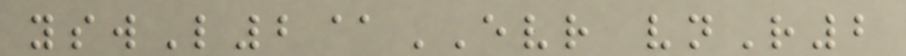yswL2@EVR vnR2
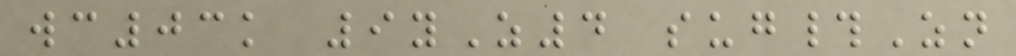wc03k 9yZ4 sug#Zn
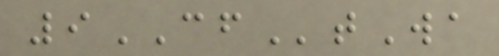9CFtWa
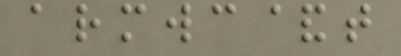armwc&t
